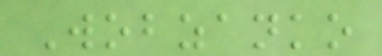Wobzanko
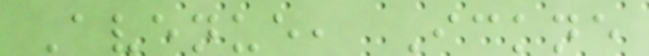Avenue, Ickne
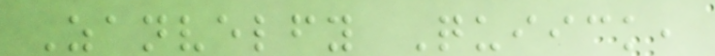Zanvelfy Quiick,
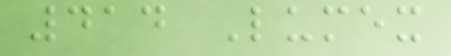414 Lumex
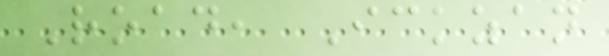Road, Ickzan
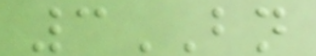3BN
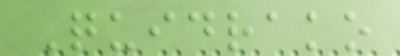Quidrako
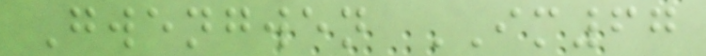Gwengwen IM67
